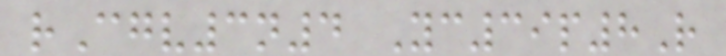rCgv3n4 Yc39p8R
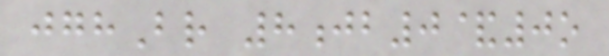jghBr 8jb0&0o
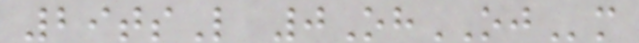29tsL 0OhOJm
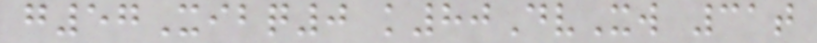g57Xibq0 k80DvXw 31t
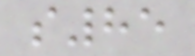s85
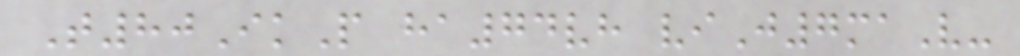T80IkP ha74vh viJ7maV-
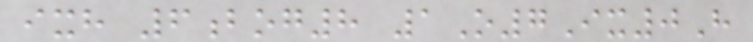ixh 6bog8 1O7Ix0H
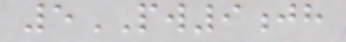5PW9jh
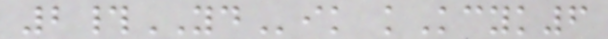2#YDik kKcyk6
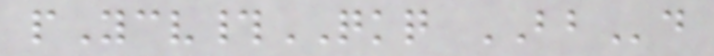pYcv#QKQ BBd
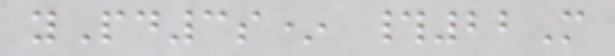yPd3s* #22M
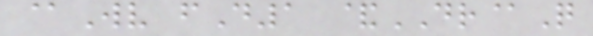@Wv fD1 &DR@Q
